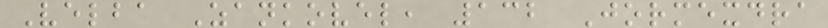Velba Zankovel, 132 Jormexdra
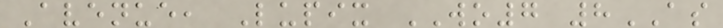Avenue, Lupix WO7 8AS
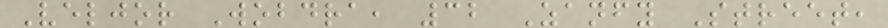Veljor Wobdra, 32 Zanfy Street,
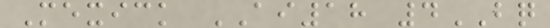Mexick AI18 4BQ
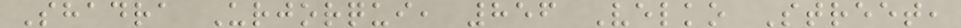Shadra Urjorqui, 856 Velko Street,
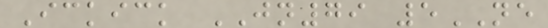Ickick JN79 5NE
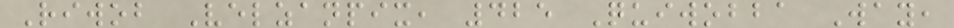Riwob Velzanpix, 425 Quiwobba Way,
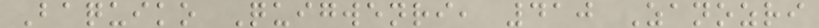Baquiko Quigwenri, 410 Zanozri
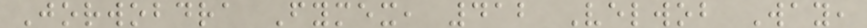Jorwobdra Fymex, 412 Velwob Way,
